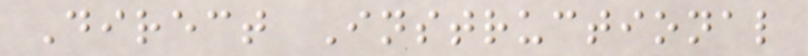Direct Instructional
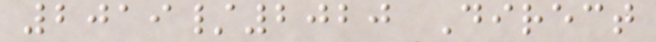2019/2020 Direct
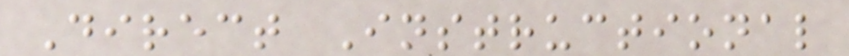Direct Instructional
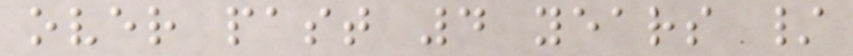over past 4 years /
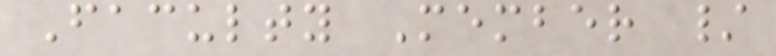Faculty Member /
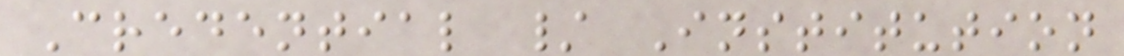Credential / Institution
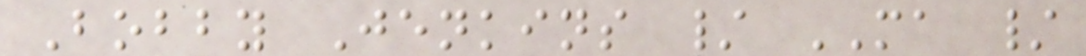Bobby Jenkins / MA /
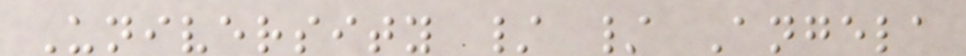University / / Angela
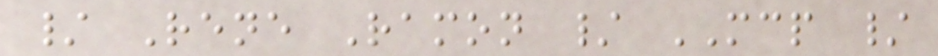/ Rene Ramon / MCP /
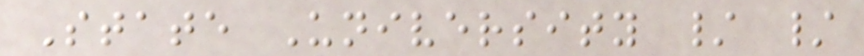State University / /
